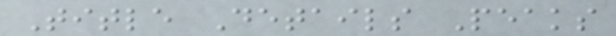Title Details Peaks
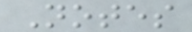Notes
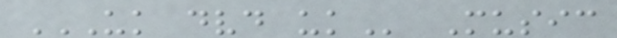UK DVD UK Music
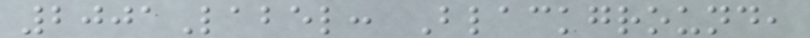2001Label: Blackground,
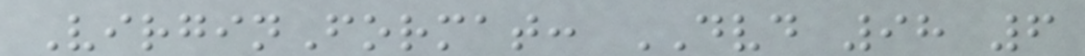VirginFormat: DVD 98 6
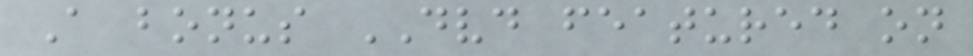A bonus DVD featured on
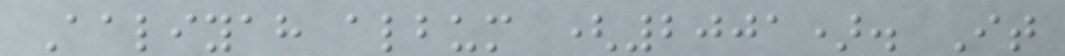Aaliyah album (2001). It
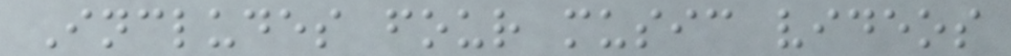Includes four music videos
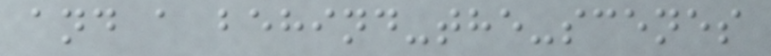and a behind-the-scenes
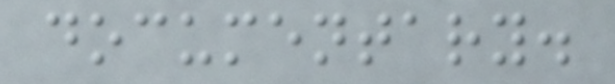documentary.
